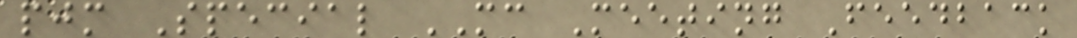pjm Special MC Meeting Feedback
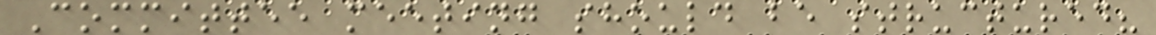Committee meeting should be structured?
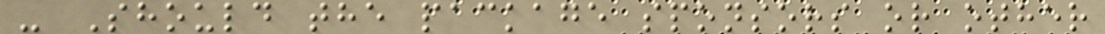- Should the package sponsors or other
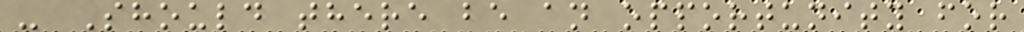- Should there be an opportunity for
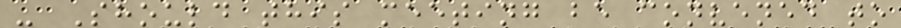- Should this meeting be convened to
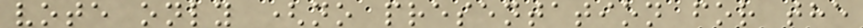vote only (no presentation for the
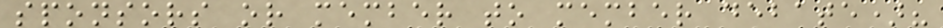sponsors or member to member debate)?
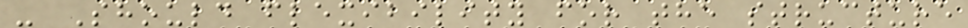- Should flexibility for the structure
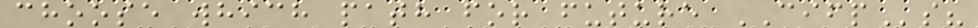choose which path for future CIFPs?
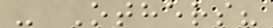- Others?
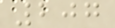207
